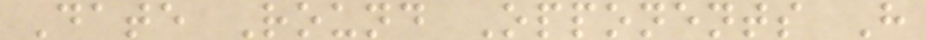Date Round Opponents H
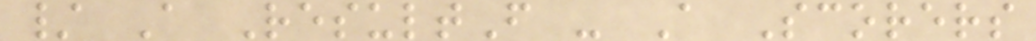/ A ResultF - A Scorers
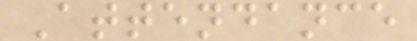Attendance
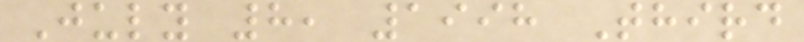July 8, 1998 Third
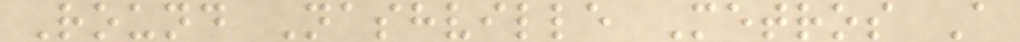Round Nashville Metros A
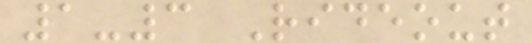1-3 Rideout
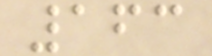163
